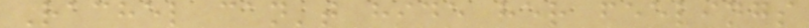Rachel can't hide her feelings
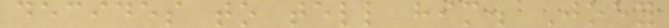decides to tell him. Joey
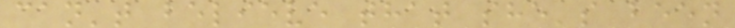can't believe that she's been
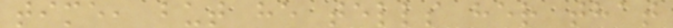time, but he tells her that
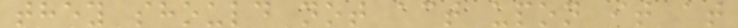they should not act upon it at
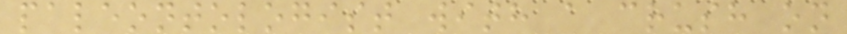paleontologist with a crush on
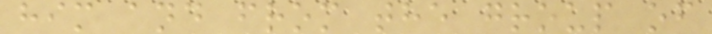him and from the group of
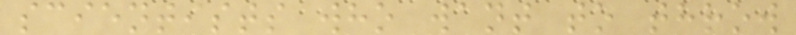scientists who want to throw
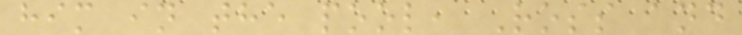him in the pool, Ross and
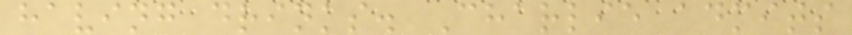having drinks. Charlie admits
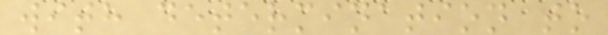with determination to
